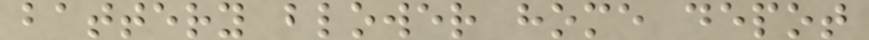battery blower home depot
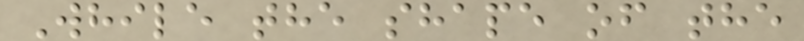While the shape of the
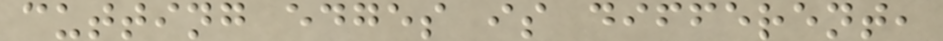cutting edges is different,
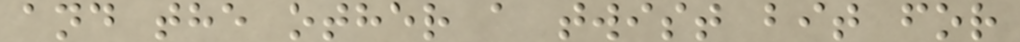and the other a twist bit for
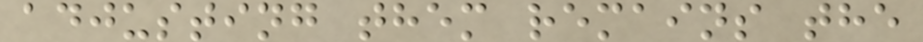adjusting them remains the
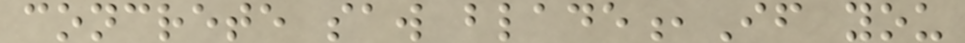concrete saw blade,If you
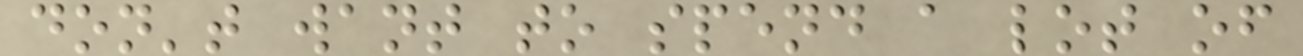don't want to spend a lot of
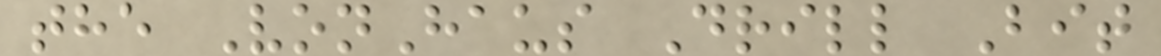the VonHaus Drill Bit
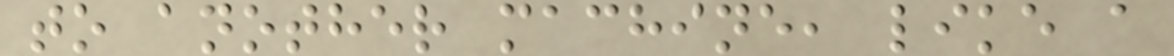to another machine, like a
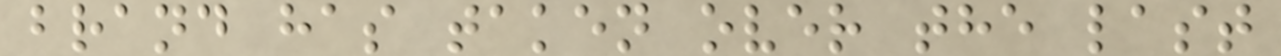brand has taken over the last
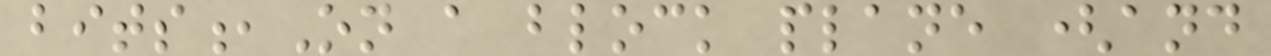bits,On a block plane (and
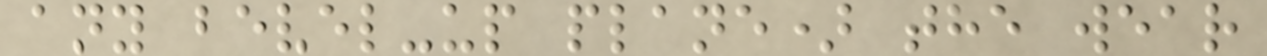any bevel-up plane) the wear
